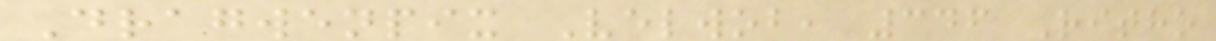Dragwenpix Velwob, 346 Ritho
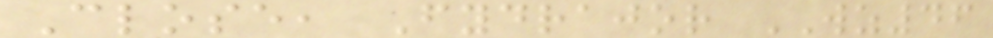Close, Fydrajor WZ46
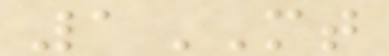1MT
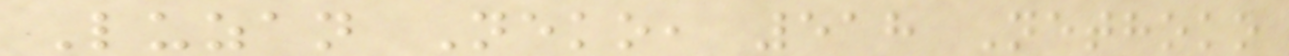Luzan Neko, 518 Nethoko
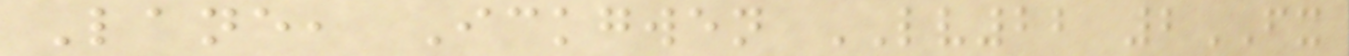Lane, Ickgwen LV22 2FX
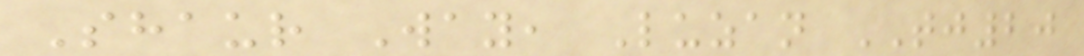Shaur Way, Luzan TJ20
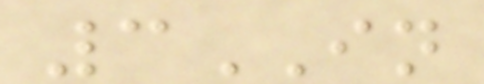3IN
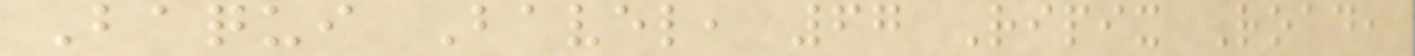Baqui Bavel, 67 Ripix Road,
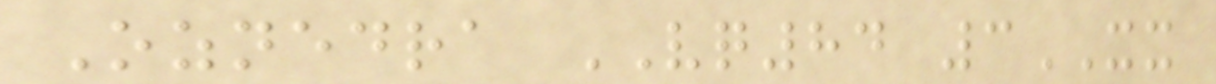Oznedra VQ84 3XX
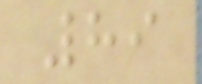89
